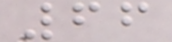66
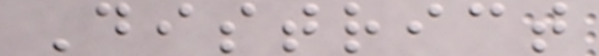District
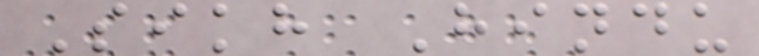Sikh Hindu
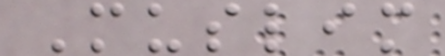Muslim
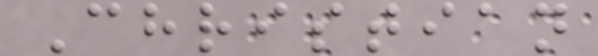Christian
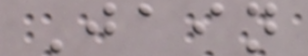Jain
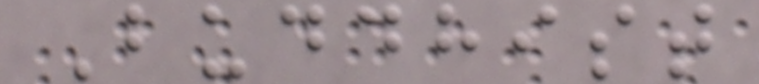Buddhist
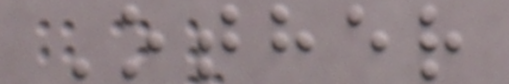Other
